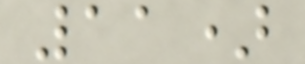11)
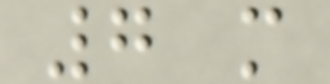7 m
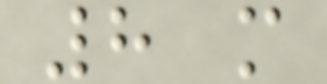8 m
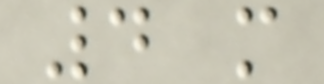4 m
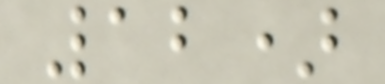12)
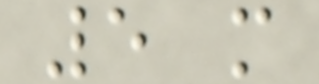5 m
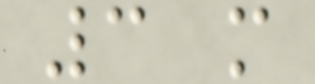3 m
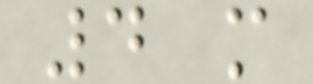4 m
